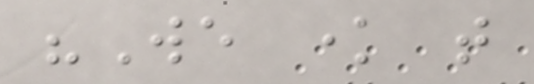"We know that
